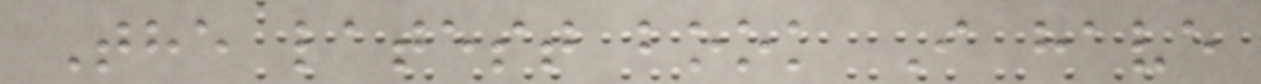The latest book I have
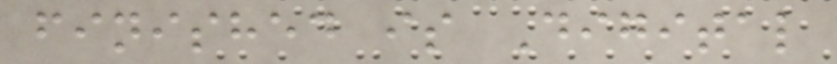finished is Digital
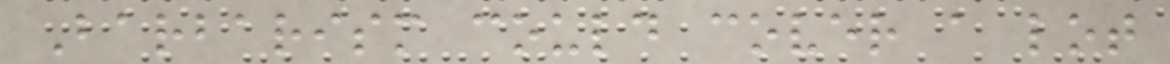Barbarism could cover a lot
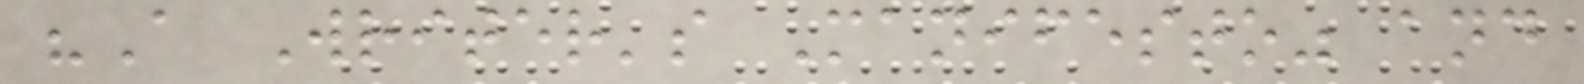"A Writer's Manifesto" and
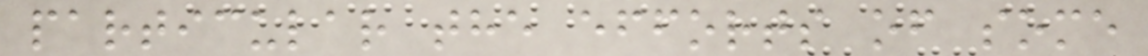particular the efforts of some
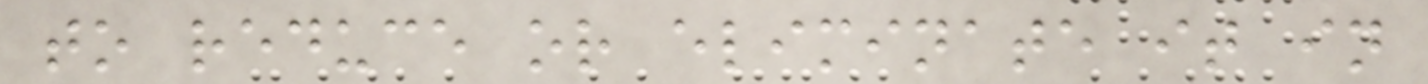to reduce or eliminate it in
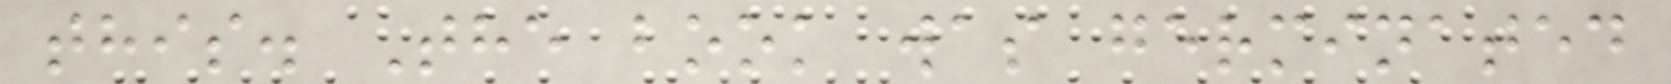this. The book was germinated
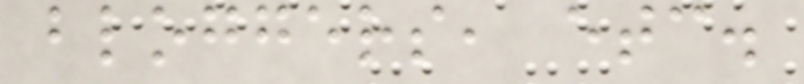bloggers, etc.
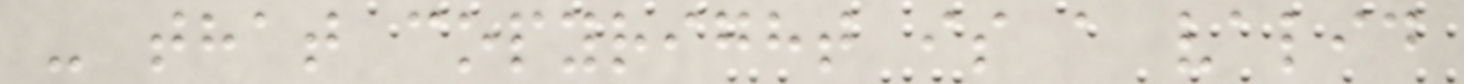- that copyright is a valid
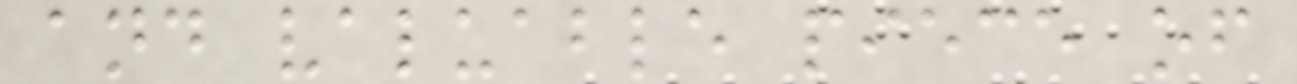and valuable piece of
